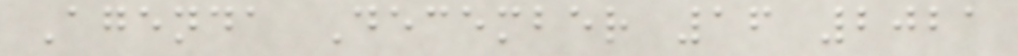Agenda December 16 2021
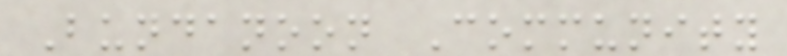Bundanoon Community
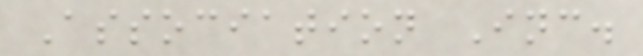Association Inc.
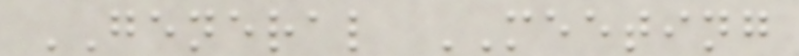GENERAL MEETING
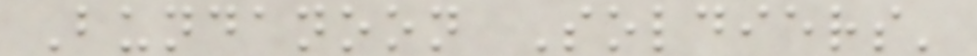Bundanoon Soldiers'
